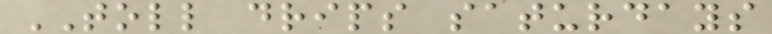TOLL drips saturdays
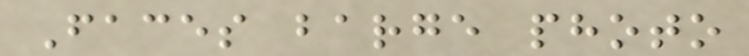Faces barge photo
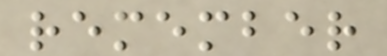remember
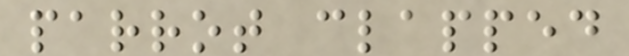parrot clapped
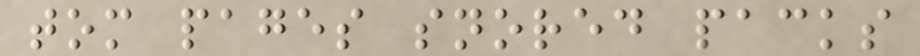tom pages snored packs
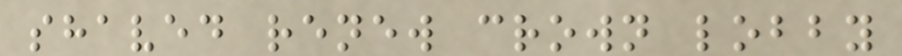shaved renew crown lobby
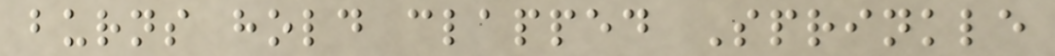burns hold clapped Sprinkle
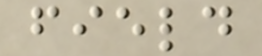field
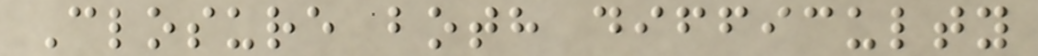Closure both difficulty
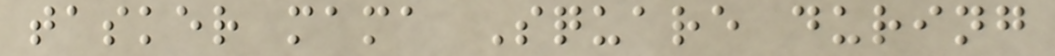tasker mama Square during
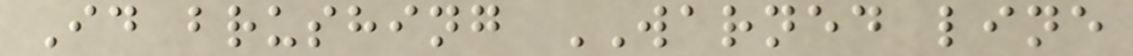Id brushing WARNED line
